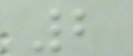2
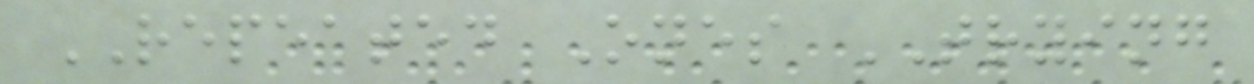REPEATED Ones TRYING
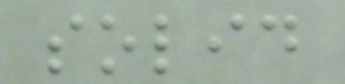solid
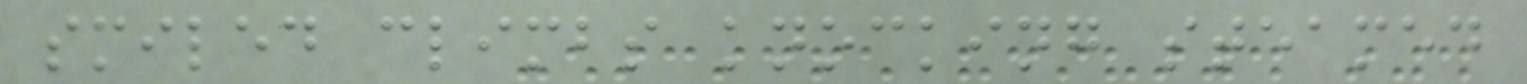smiled climbs knocking steamed
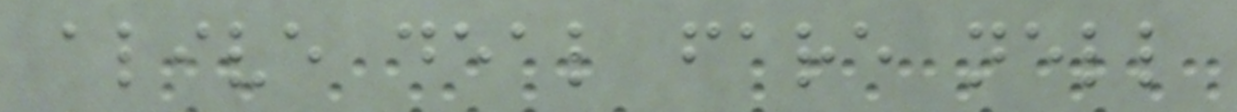alive deal fare nell
